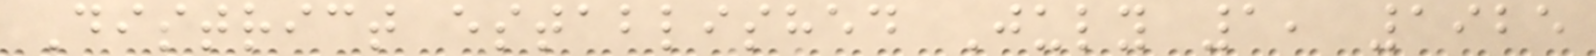District established July 1, 1925
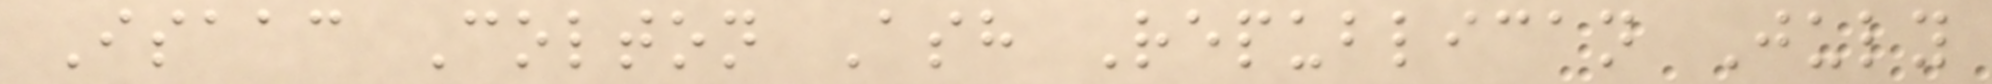Isaac Colton Ash Republican July
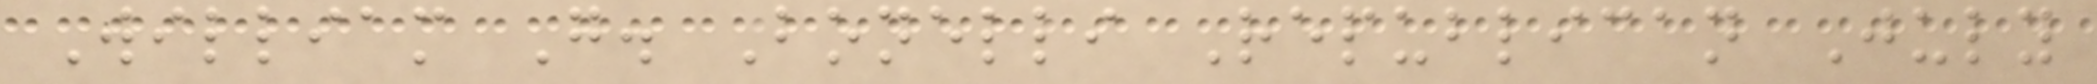William G. Bonelli Republican July
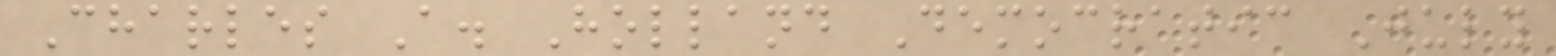Charles A. Holland Democratic July
